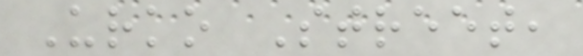Urko Street,
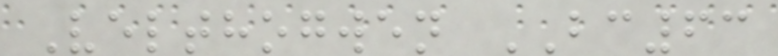Velthogwen BC63
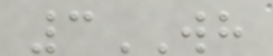3WH
